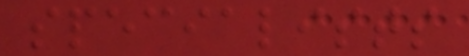specialists
